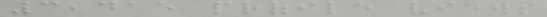3,415 profile views
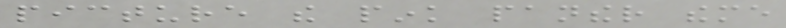picture the pink panther theme
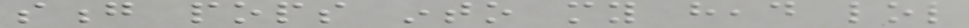song pops into my head lol
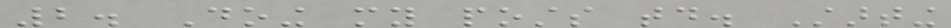2. Doing my posts today. Starting
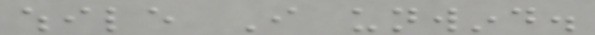while I unwind.
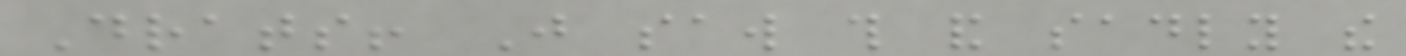Drats! Just saw this and sadly the
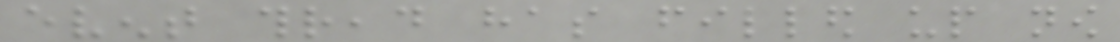event thread has filled up now
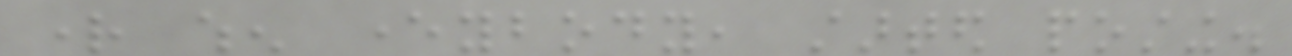right when everybody, started posting.
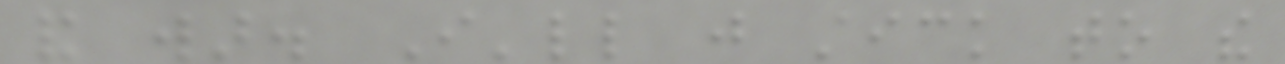and war. I'll just stick to the
